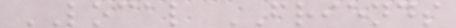LOCAL FRIENDS
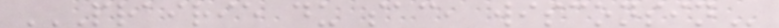PRAIRIE DU SAC, WISCONSIN
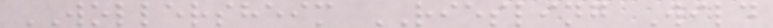WOLLERSHEIM RIESLING Wild
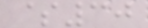$30
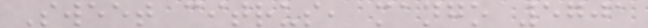Sweet citrus, mango 5701
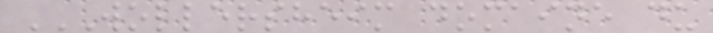WOLLERSHEIM DOMAINE DU
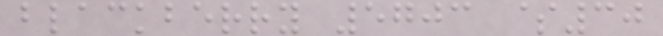blackberry 5703 $30
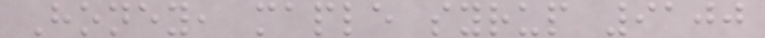Honey, maple syrup 9100
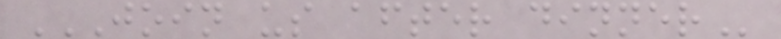JOIN US AFTER DINNER
